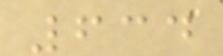634
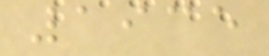1935
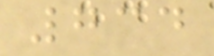734
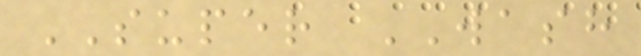SUPER WASH
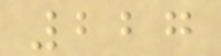227
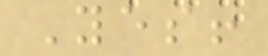Yes!
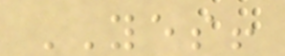YES!
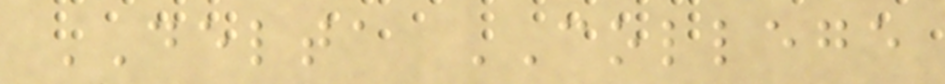DELTA COLLEGE
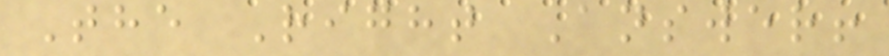The Right Answer!
